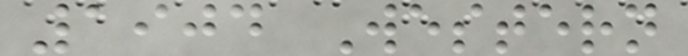1904 Western
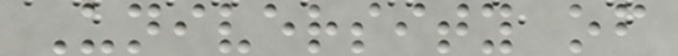University of
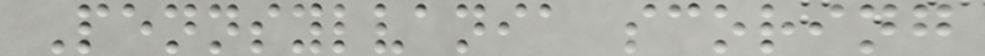Pennsylvania scoring
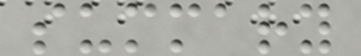summary
